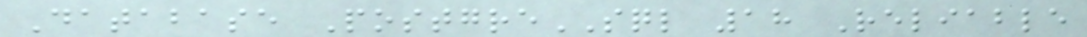Database PostgreSQL 18 Reliable
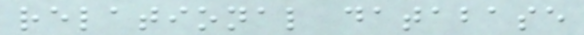relational database
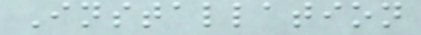Installation
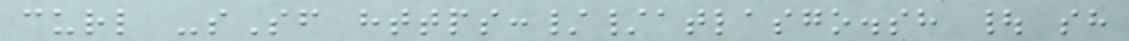curl -sSf https://atlasgo.sh | sh
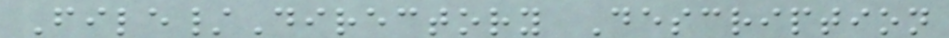File/Directory Description
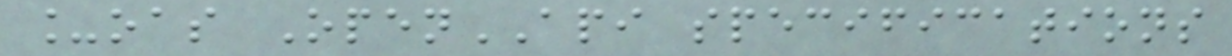_oas OpenAPI specifications
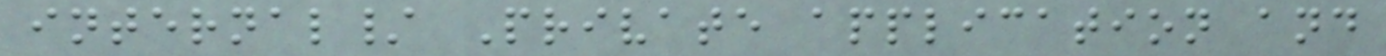internal/ Private application and
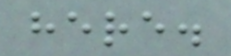here.
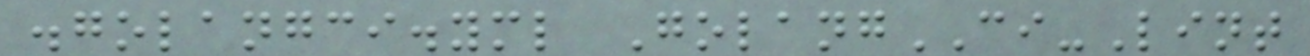.golangci.yml GolangCI-Lint
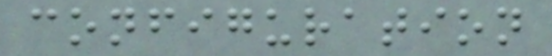configuration
